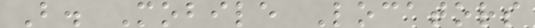B. Mobile Locators
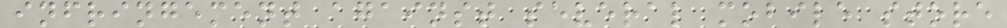infringement against several mobile store
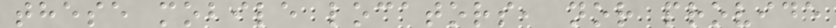these mobile locators, nor provide
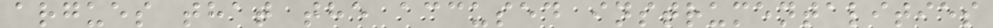argues that the accused instrumentalities
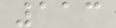113
